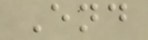End
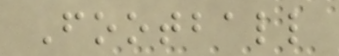Football
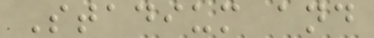Stadium and
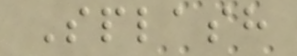Splash
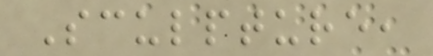Sculpture,
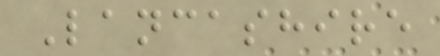Lancashire
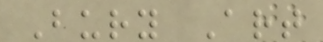Bury Art
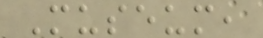Museum,
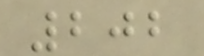202
